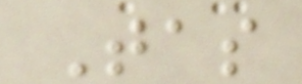Tas
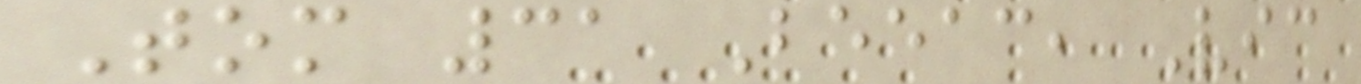Tom 31 Beeac, Vic
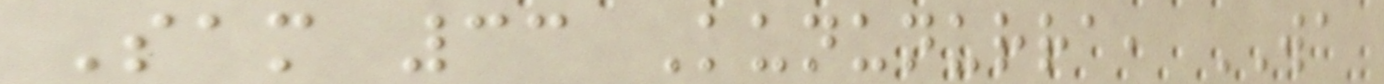Sam 33 Kununurra, WA
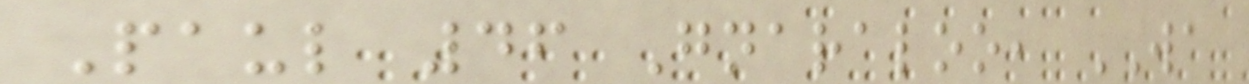Paul 46 Gnaraloo, WA
